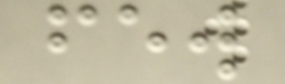few
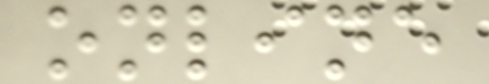online
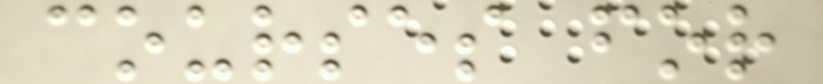courses for
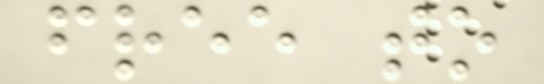free to
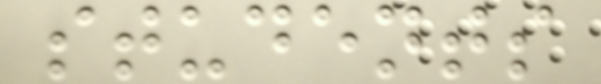students
